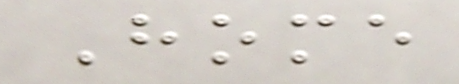Home
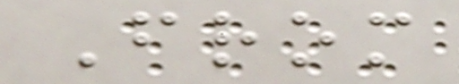From
